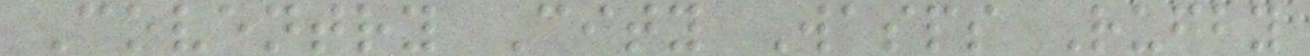Coventry City Wasps Rugby
